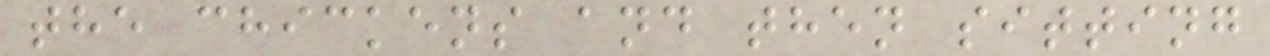the chickens and then sitting
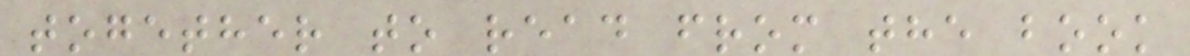together to read from the book
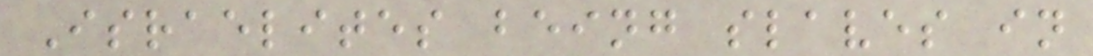Israelites being slaves in
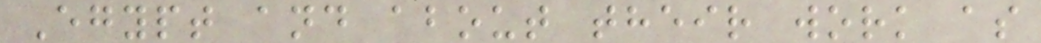Egypt and about their work as
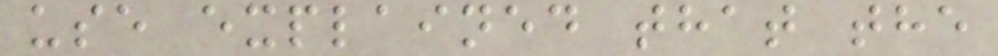use explained that the
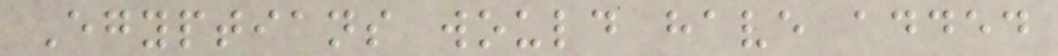Egyptians would have added
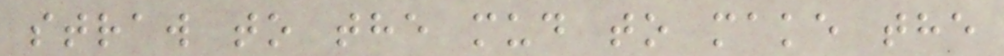straw to the mud to make the
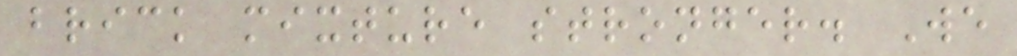brick mixture stronger. We
